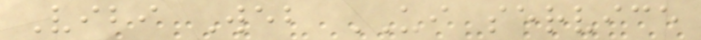Vibi Web UI service
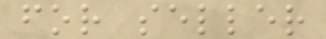for seller
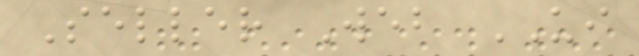Seller Web UI
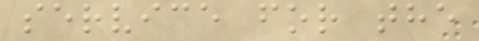service for the
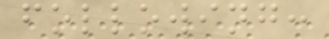following:
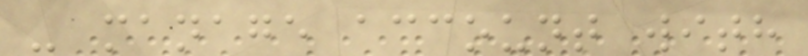- manage account with
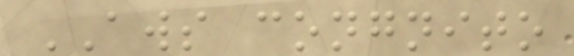AWS congnito
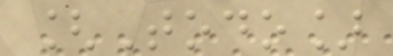[Todo]
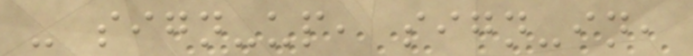- sign-up, sign-in,
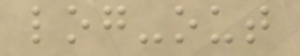log-out
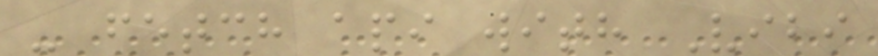- fetch api with Vibi
